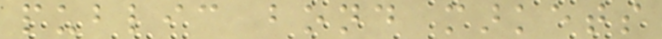public bond markets
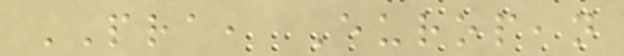PRA, European
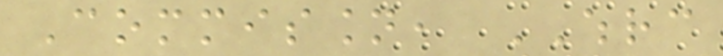Commission, WHRC
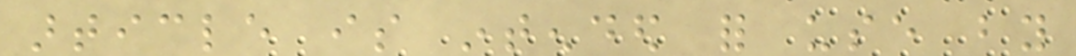article is intended for use by
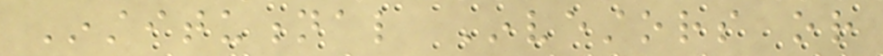Institutional Investors or
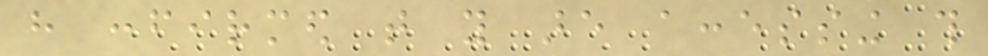have confirmed that you are accessing this
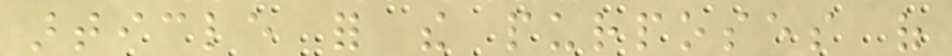article for the purposes of
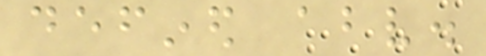defined above.
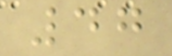47
